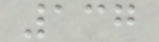137
